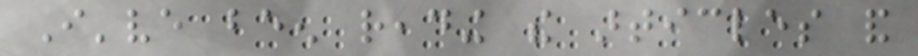I've been reading the articles and
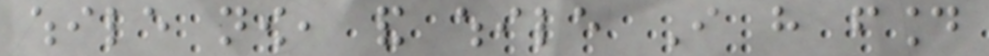while now, and while I have found
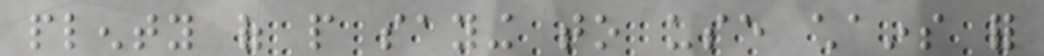plenty of people saying to use chains for
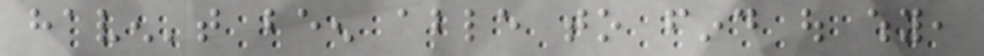haven't been able to find out why,
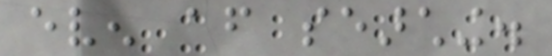even after searching.
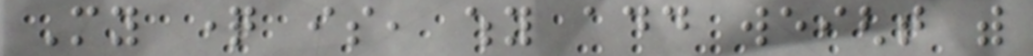My question is, why add weight with
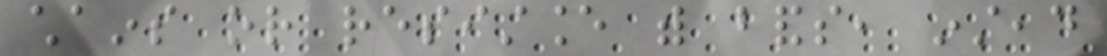chains or resistance with bands, instead
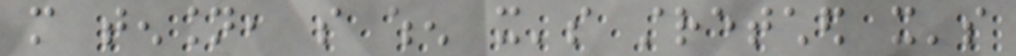more tension, so when it's stretched it's
